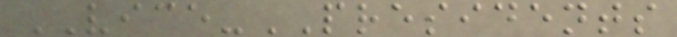VICE-PRESIDENTS
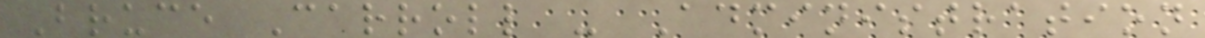Bruce Carroll - Administration
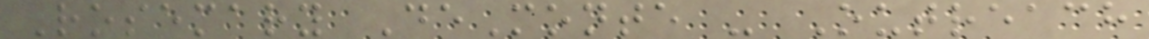Rosemary DeMonte - Outreach
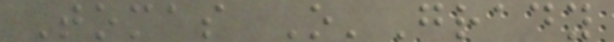Tomas O'Grady
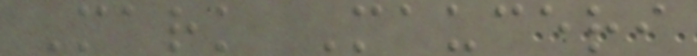Mark Mauceri
